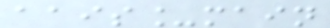aais_main
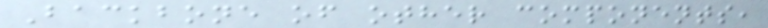Backbone of other components,
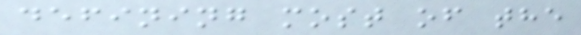defining most of the
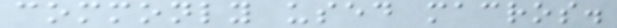commonly used macros.
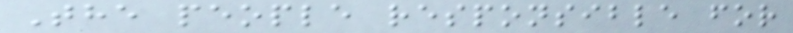The people responsible for
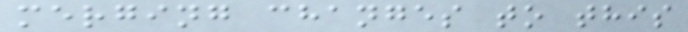merging changes to this
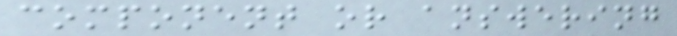component or answering
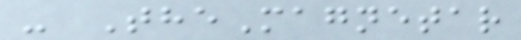- TheMagnetar
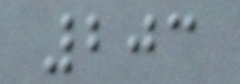203
